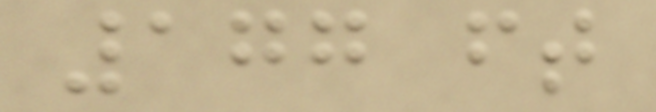177 ft
